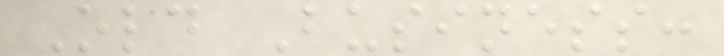Old Business:
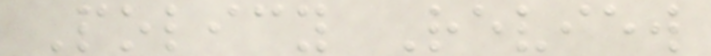Policy Review
